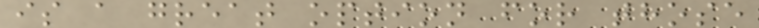is a great option for those
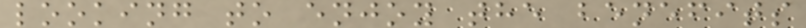looking to enjoy the benefits
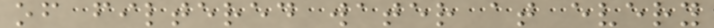of filtered water at every
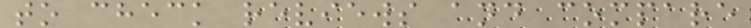to check reviews and compare
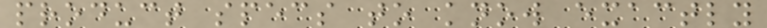product specs to know exactly
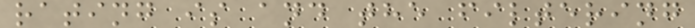rating is and the filtering
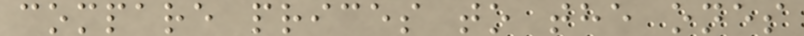compare prices to the ones
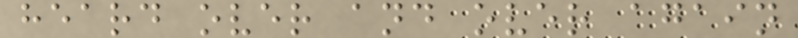heard over and over again
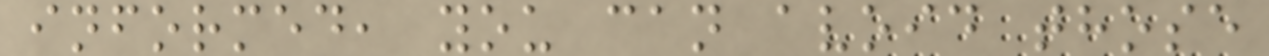informed, you can avoid those
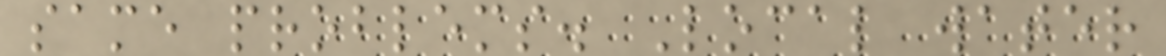same problems. Local water
